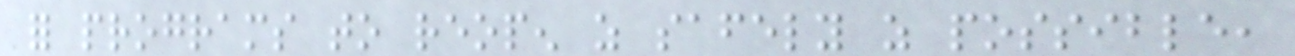for programs to reopen as safely as possible,
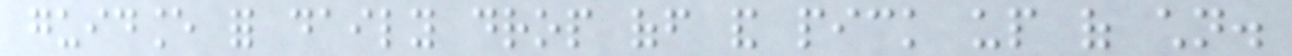guidance for daily drop off and pick up of children.
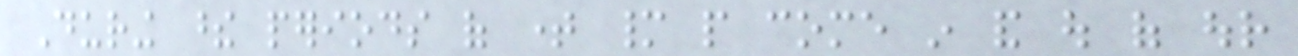During these periods of time many people come in and out of our
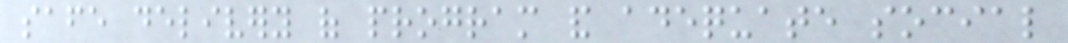safe delivery of program and adequate social
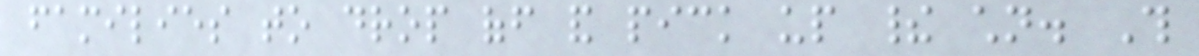families to drop off and pick up their children. This
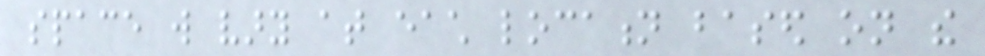space will vary at each location based on the
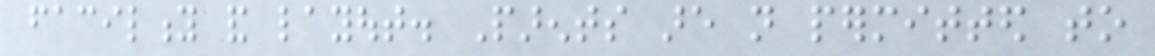facility and layout. Parents are not permitted to
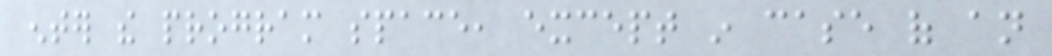enter the program space, except in case of an
